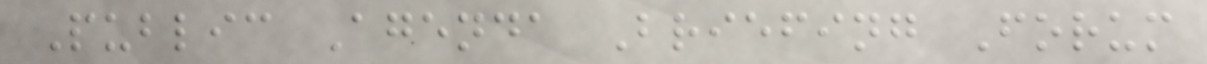Public Agenda Briefing Forum
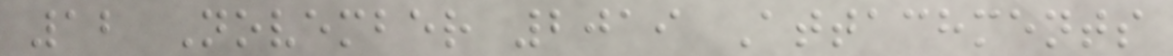12 November 2019 Attachments
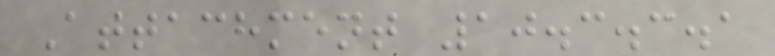Attachment 10.3.3.1
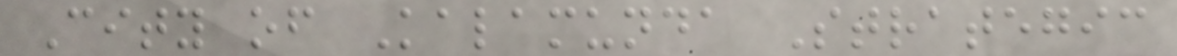City of Kalamunda Strategic
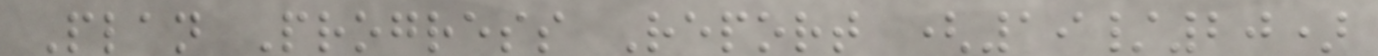Plan Progress Report (19/20)
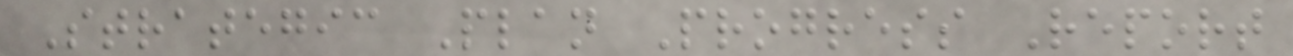Strategic Plan Progress Report
